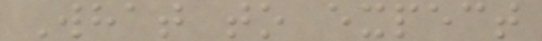What to expect
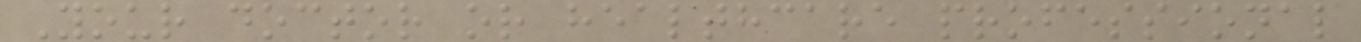Your doctor or healthcare professional
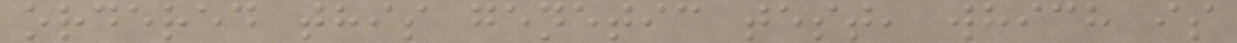ordered this genetic test, which is
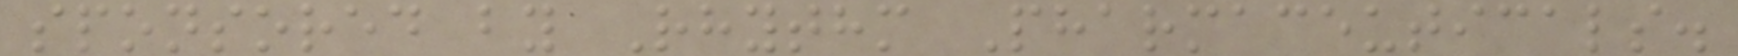sponsored by Rhythm Pharmaceuticals.
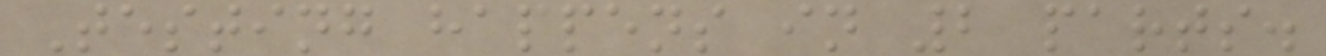Testing happens in 2 parts.
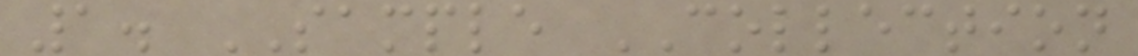1. SAMPLE COLLECTION
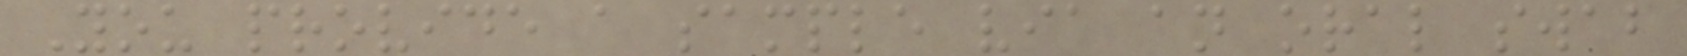You provide a sample via an oral swab
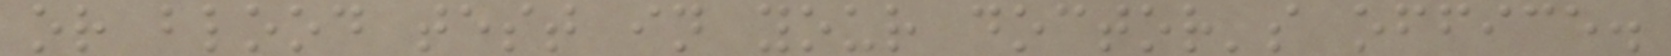or blood test in your doctor's office.
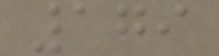179
